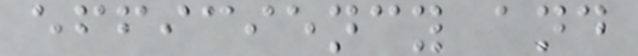efficiency and
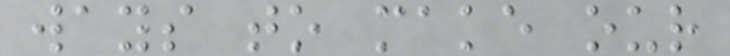ways to make our
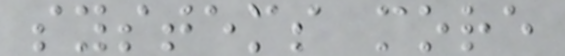systems more
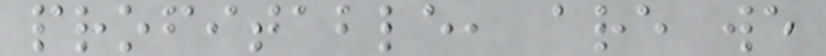profitable, are we
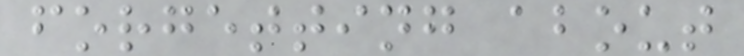forgetting about
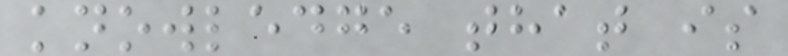knowledge that is
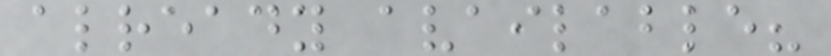already available?
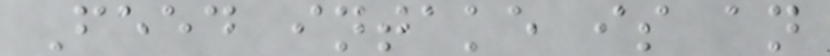Feed intake is an
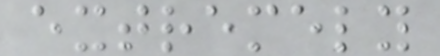extremely
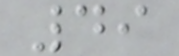49
